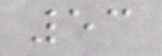53
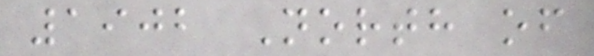1902 North of
